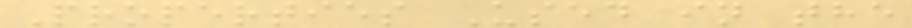Properties Used in the
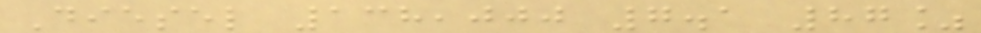Diesel 138,000 7.1 87%
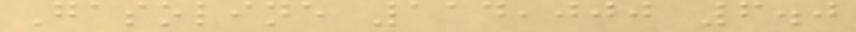Gasoline 114,000 6.0
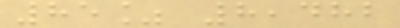85% 8,482
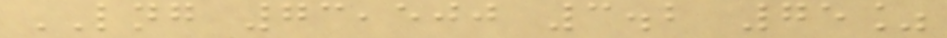LNG 73,500 3.2 75%
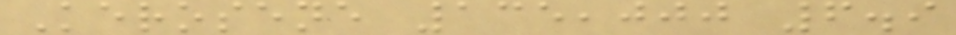Kerosene 135,000 6.9
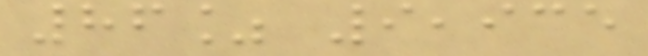86% 9,935
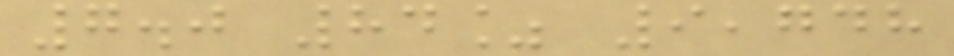7.0 84% 9,748
